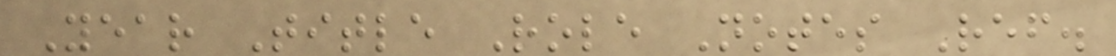Year Title Role Notes Ref.
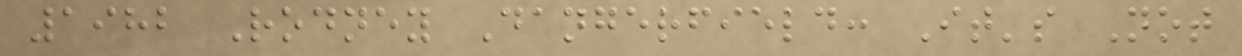1982 Rodney Dangerfield: It's Not
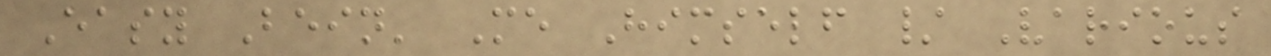Easy Bein' Me Himself / Various
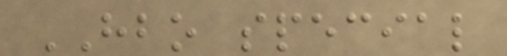HBO special
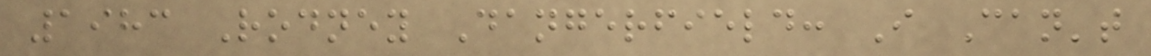1983 Rodney Dangerfield: I Can't
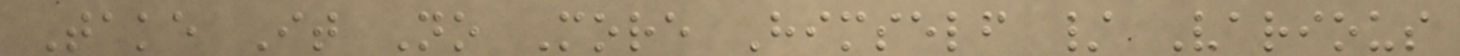Take It No More Himself / Various
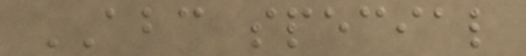ABC special
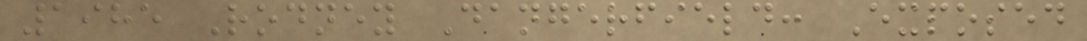1985 Rodney Dangerfield: Exposed
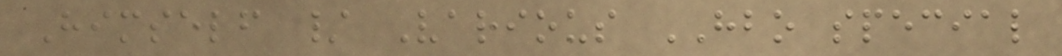Himself / Various HBO special
